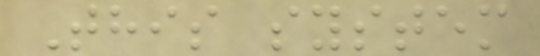This system
